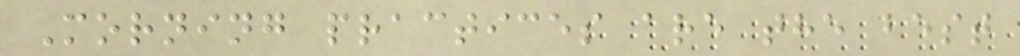Morning practices are the best
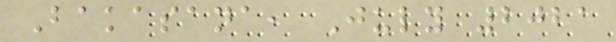Bakasana, July 2021
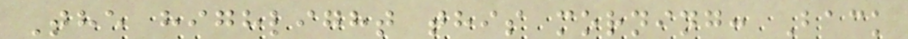The highlight this morning: Back
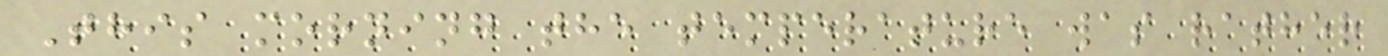This morning the temperature was rather
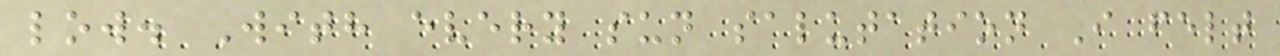low. With every sun salutation I felt
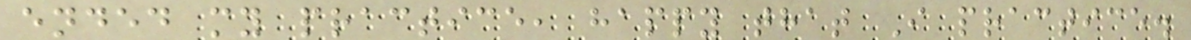ended my practice, happy that I practice.
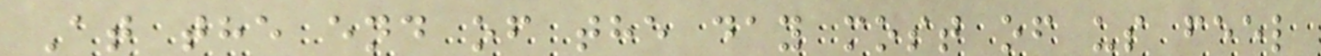At the end of the day most of us feel
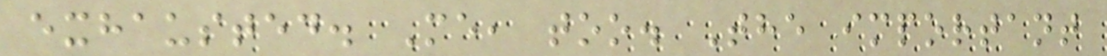exhausted. Me, too. The important
